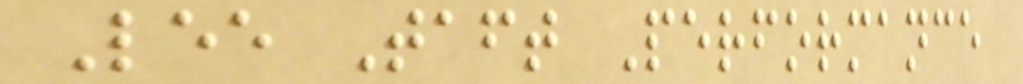Lee Taft Performance
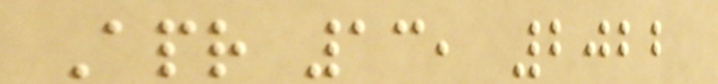Apr 13, 2022
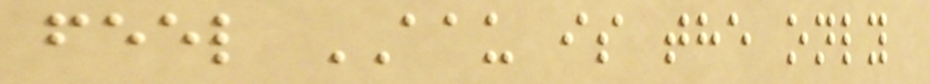feel AAU is the only
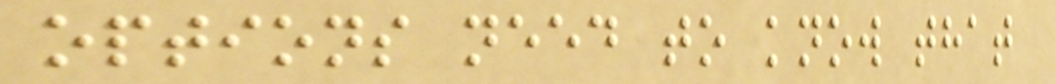options need to know that
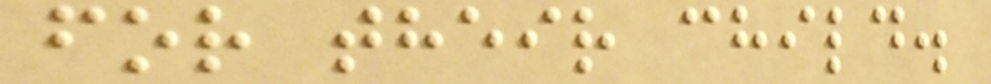for their child.
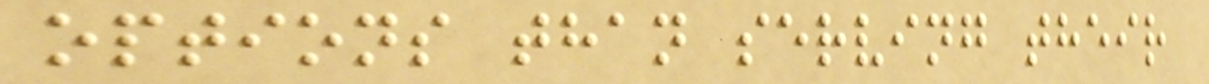options than serving their
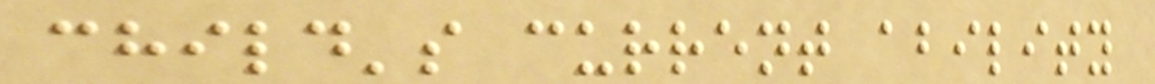child's current ability
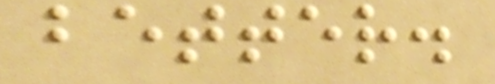better.
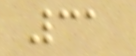31
